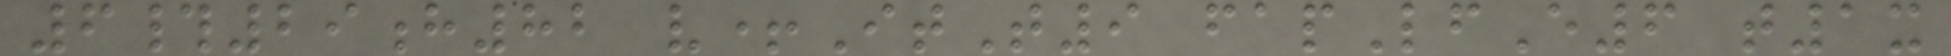6#29h82 v+ItT9 fapLfE6 t1x
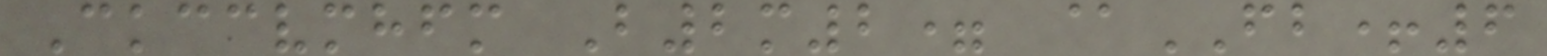Ckccvmhfm B2m2= @FB+6
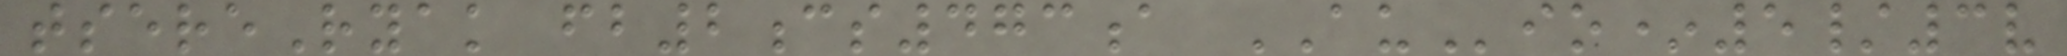tsereRyak fb2cs473a AUio*5/3v
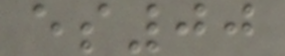es00
